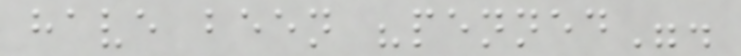have been "penned".
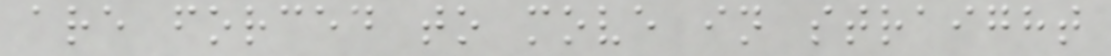are forced to move in straight
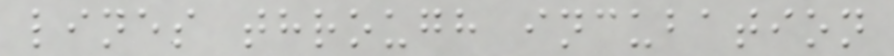lines through incubation
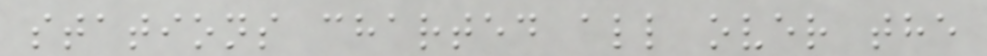stations charted all over the
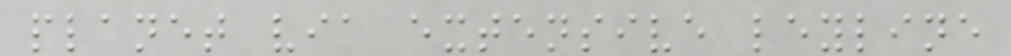planet via extensive leyline
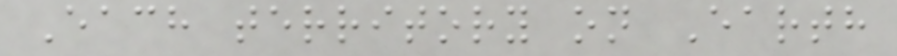Each territory on Earth
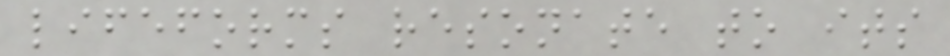lifeforms resonate to its
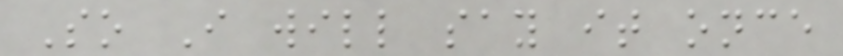So I will say it once
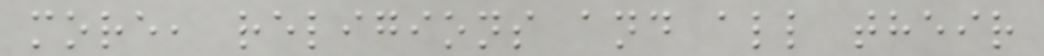more, religions and all their
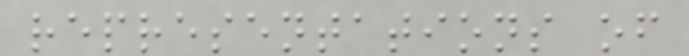representations of
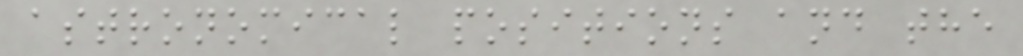astronomical positions and the
